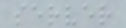server
